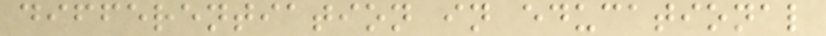differentiation in educational
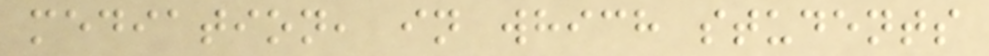mediation, in which students
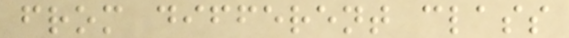from different class
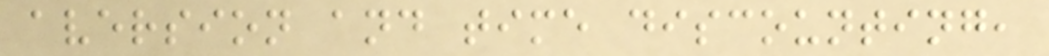aversion and time discounting,
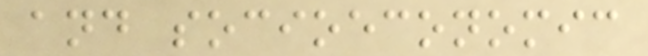and socioeconomic
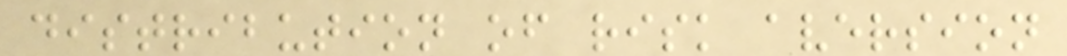distribution of risk aversion
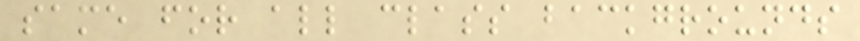same for all class backgrounds
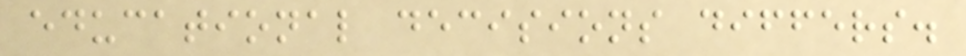educational decisions differs.
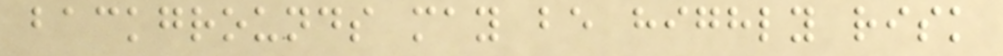backgrounds may be highly risk
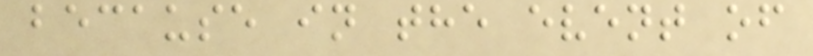because in the event of
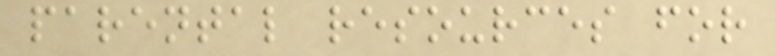parental resources for
